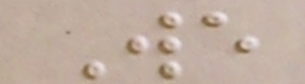We
